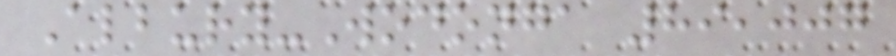Albury-Wodonga 89,007
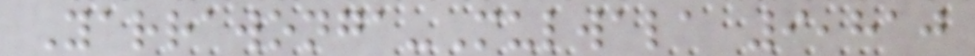Yarrawonga-Mulwala 9,810
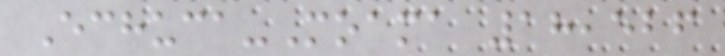Echuca-Moama 18,526
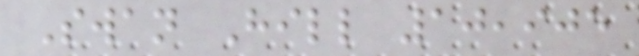Swan Hill 10,905
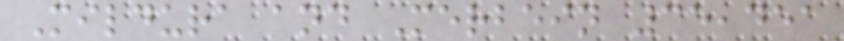Mildura and Merbein 35,451
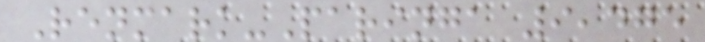Renmark-Paringa 9,475
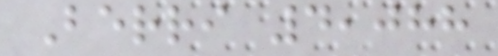Berri 4,088
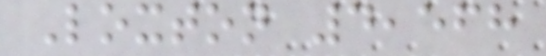Loxton 4,568
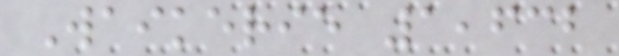Waikerie 1,632
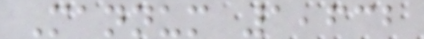Mannum 1,632
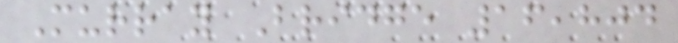Murray Bridge 16,804
